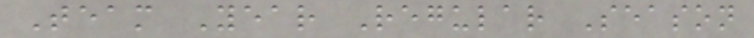Team Year Regular Season
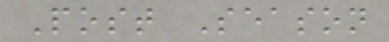Post Season
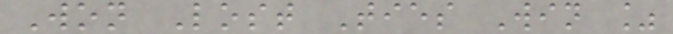Won Lost Ties Win %
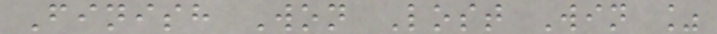Finish Won Lost Win %
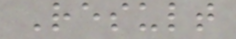Result
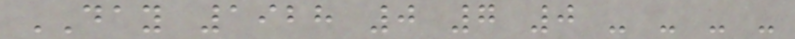DAY 1928 0 7 0 - - - -
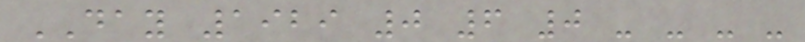DAY 1929 0 6 0 - - - -
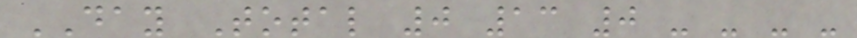DAY Total 0 13 0 - - - -
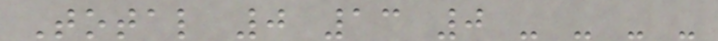Total 0 13 0 - - - -
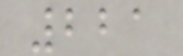221
